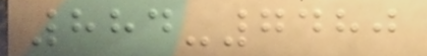884-7480
